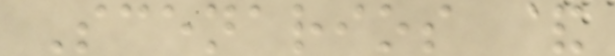Scenarios &
